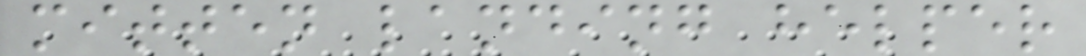mitten landing helper
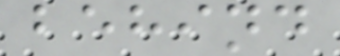behind
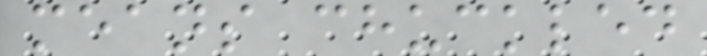means chuckled
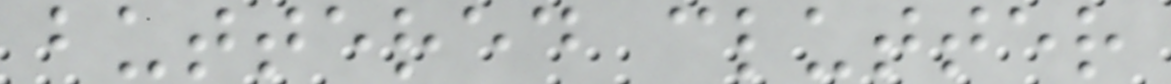buttered clutter
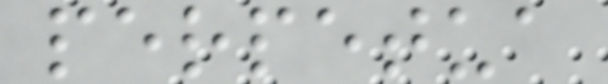perpetua
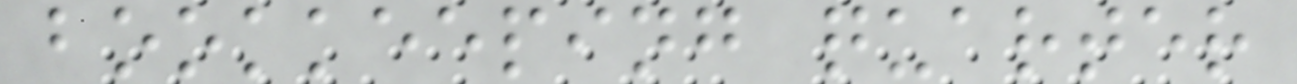bookkeeping quarter
